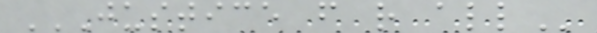JUSTICE F R ALL
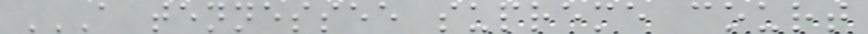A TENNESSEE SUPREME COURT
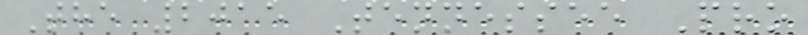The 2015 Tennessee Pro
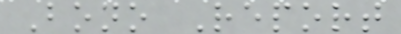Bono Report
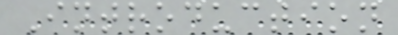Introduction
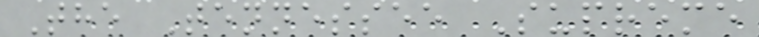The Tennessee Supreme
